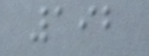192
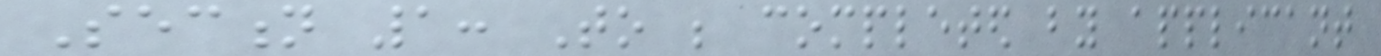Section 1: To be completed by applicant
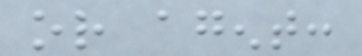or agent:
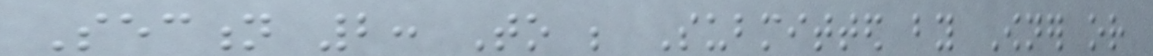Section 2: To be Submitted by Owner or
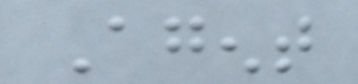Agent
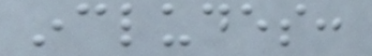includes:
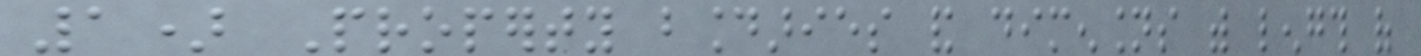1) Property boundaries and dimensions with length of
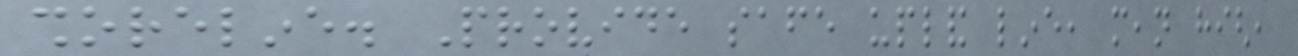shoreline. Provide safe upland line, mean high,
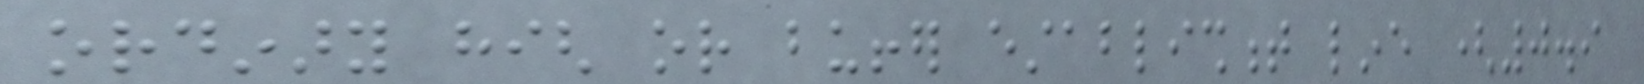ordinary high or buffer establishment line (0.9
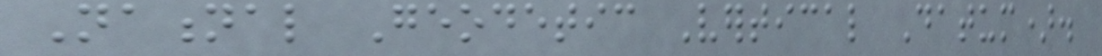National Geodetic Vertical Datum).
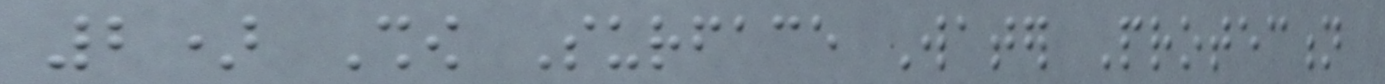2) Show Surface Water Protection
